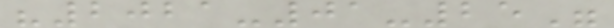"2021-01-25"
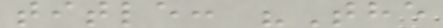title: "The
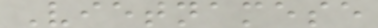Vietnamese
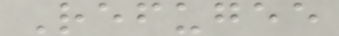Refugee
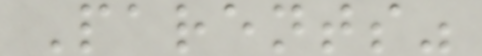Parents"
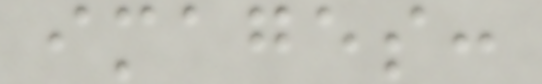images:
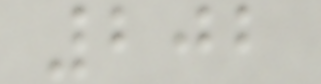202
